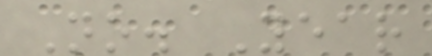No. Year
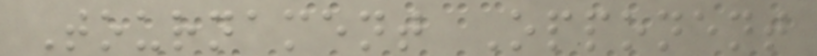Tournament Opponent
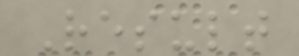Result
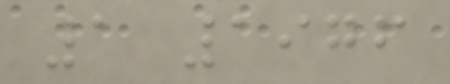1 1976
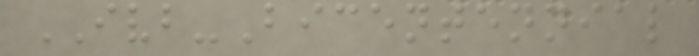IVB-Bicentennial
